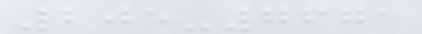205-7671
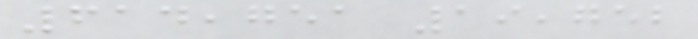614,751 19,752
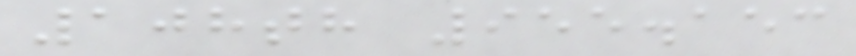108th 955.153
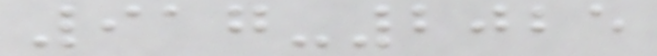917-2025
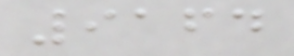9164
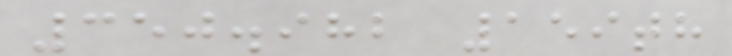350.982 159th
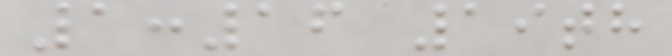1:16 19th
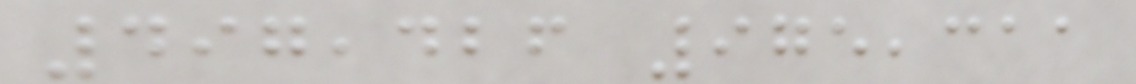497,426 975,311
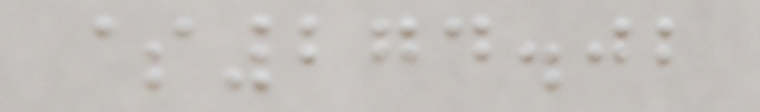$274.02
